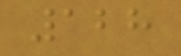128
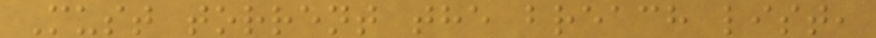Must torrent the breach list,
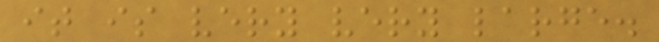it is very very large.
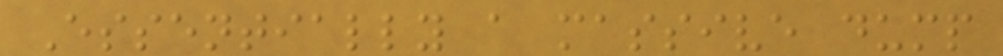Essentially a massive dump
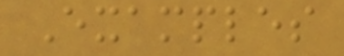Examples
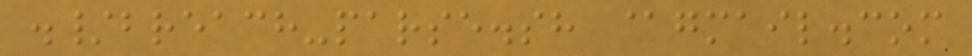./breach-parse.sh @gmail.com
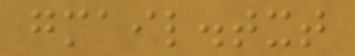gmail.txt
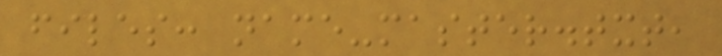files: name-master.txt,
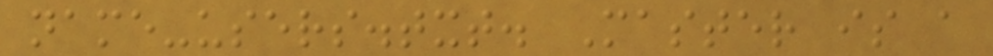name-users.txt. Master is a
